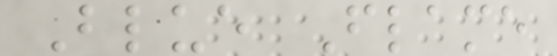Blue Flame
